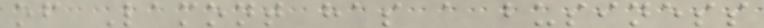of Lamont has a business
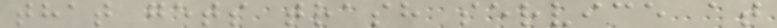that gets trash service at
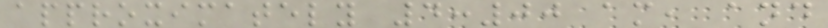approximately 4:00 am, and
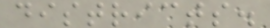districts.
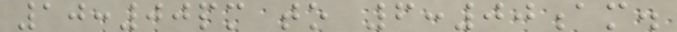10:00pm to 6:00am.
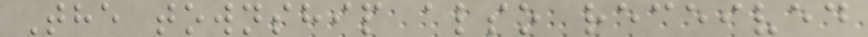The township also received
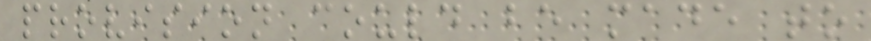provision could be made to
